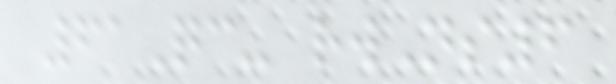61Qc- rwNs6
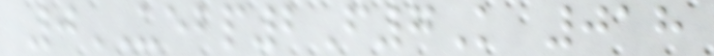0UEBP2F7K 018
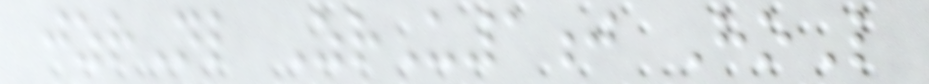jzrNl ZrU1j HoL
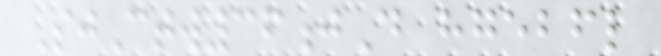SjCtw36jD hgebfl
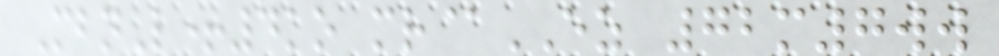MbnL+4ko mr@EZ 72m7ww
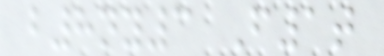b8ny3 F1t
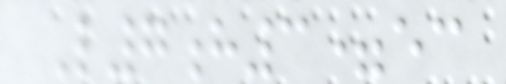L7h3=ec
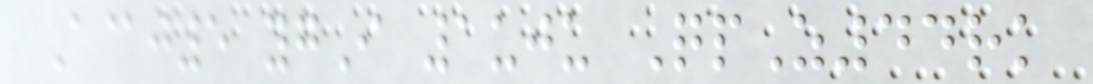A@j5 ygI 1uju QpZ44rk
